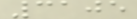3105
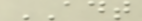ADT
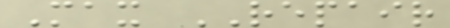Max REPAIR
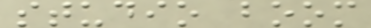studio boom
